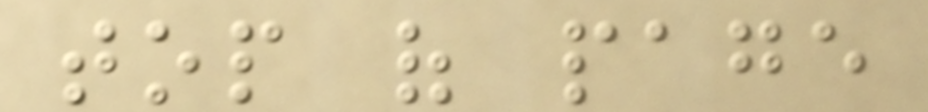top of page
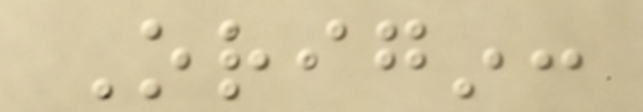Origin:
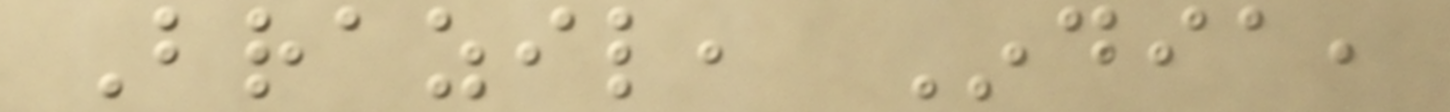Brazil, India,
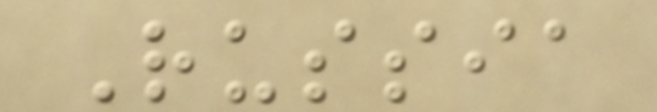Russia
